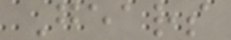Gears
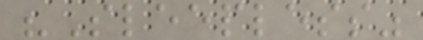"Sleepless"
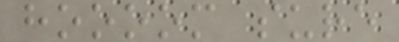hoooom sure
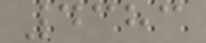4383
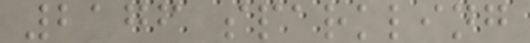2176 sparkling
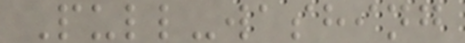Pull-washing
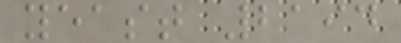yeast 2194
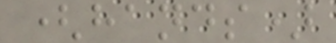(hands)
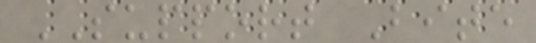SUPPORT Bite
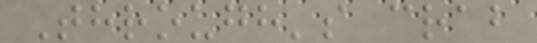Through's crab
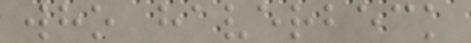who haverbeck
